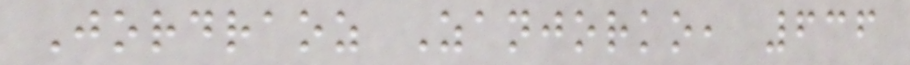Jordraoz Zanjorko, 636
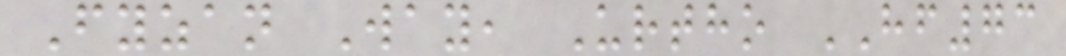Fyzan Way, Urtho HF73
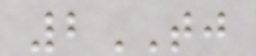2TJ
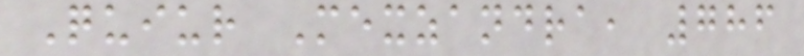Quiur Mexzandra, 786
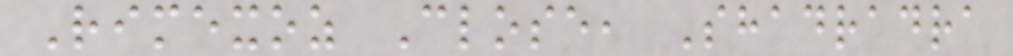Rimexoz Close, Shadradra
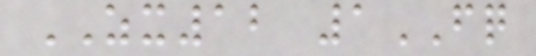ZX12 1FQ
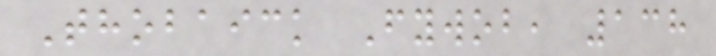Thobaick Fywob, 138
